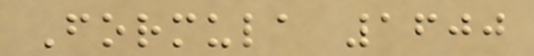Formula 1600
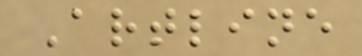Artline
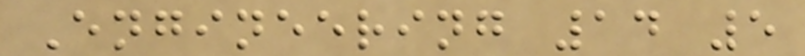Engineering 14 5
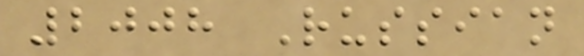2008 Russian
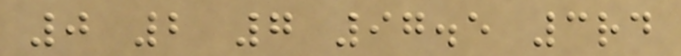0 2 7 97.5 3rd
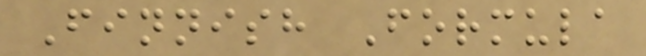Finnish Formula
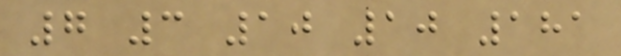7 3 10 10 181
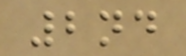2nd
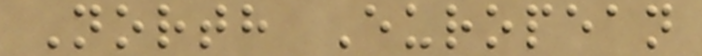North European
